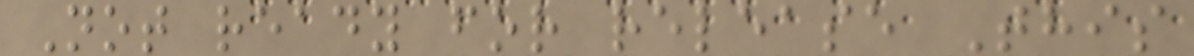Not ready for release This
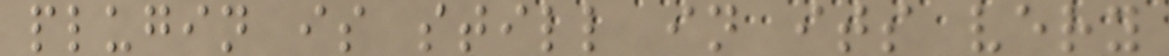plugin is still in its very
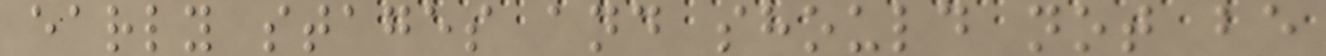early stages and should not be
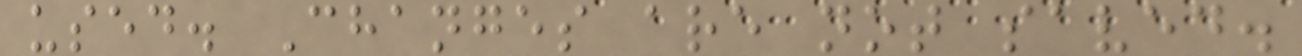used. Changes are not saved.
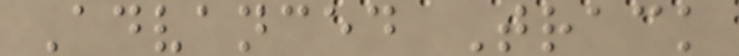Advanced Track
